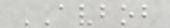AVBOB
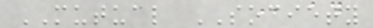MUTUAL SOCIETY
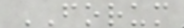FORUM
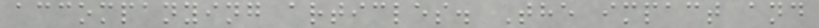accompanying articles. The impact and
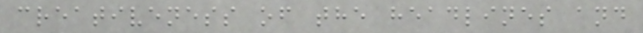creativeness of the headlines and
